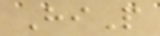HiP
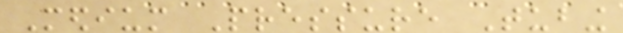Medium Pressure Tubing
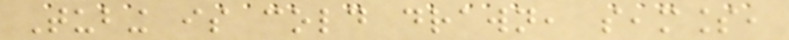Tubing is cold drawn, seamless,
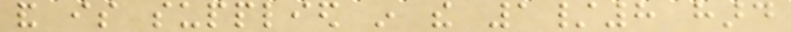and is supplied in the 1/8 hard
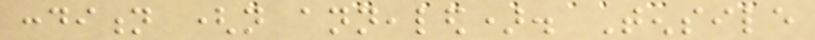condition (not annealed). Tensile
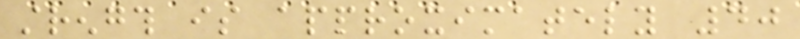strength is approximately 40
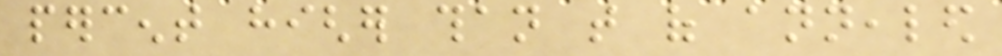percent higher than that of annealed
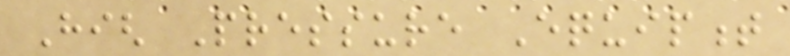High Pressure Equipment
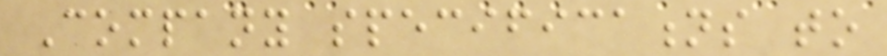Company specifications to
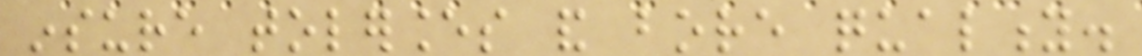insure tolerances and bore quality.
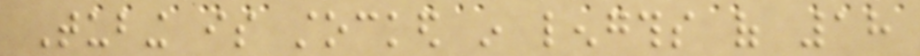Tubing is stocked in lengths of 18
